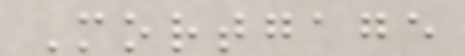Mortgage
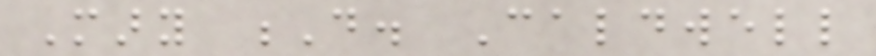Mary D. Caldwell
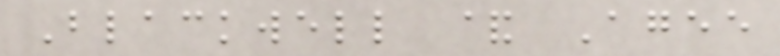Blackwell & Agee
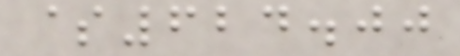$624.00
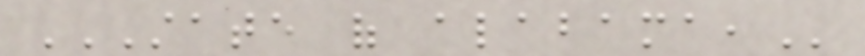STATE OF ALABAMA,
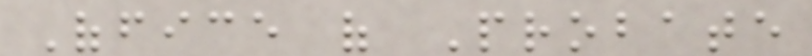Office of Probate
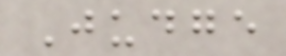Judge
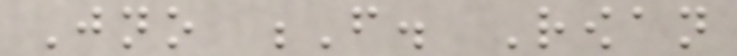Jno F. Rowan
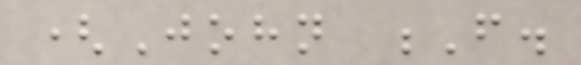(John F.
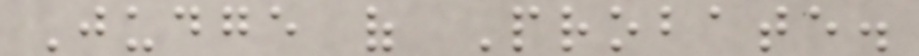Judge of Probate.
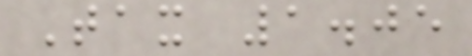Tax 1.05
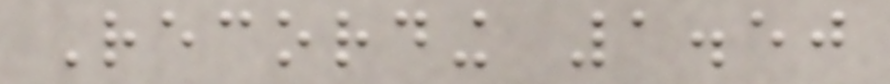Recording 1.50
